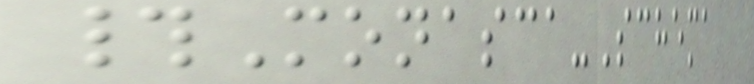#Monasca-Schema
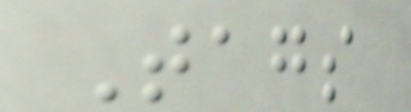Tags
